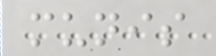munis
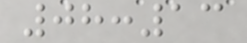08:13
